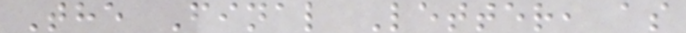The Final Letter, as
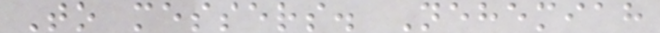To messers. Nehemiah
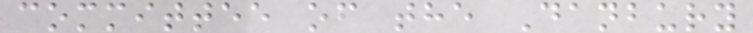committee of the Danbury
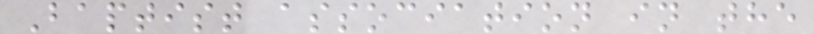Baptist association in the
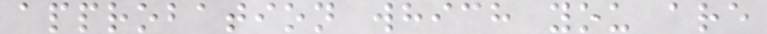approbation which you are
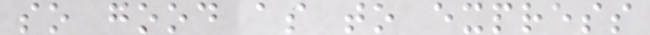so good as to express
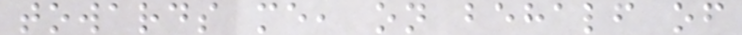towards me, on behalf of
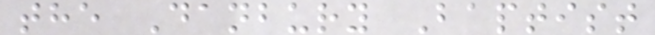the Danbury Baptist
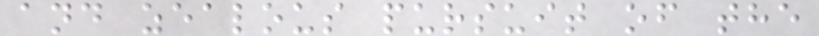and zealous pursuit of the
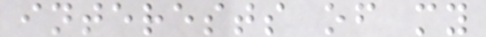interests of my
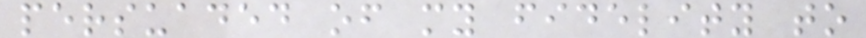persuaded of my fidelity to
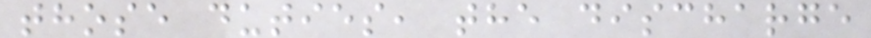those duties, the discharge
